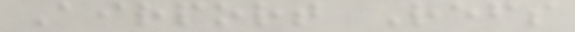Airport Refs
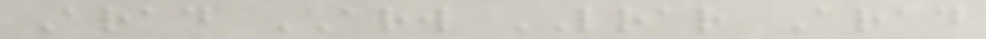Arad ARW LRAR Arad
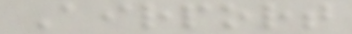Airport
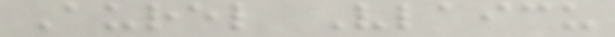Aurel Vlaicu
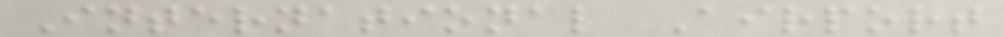International Airport
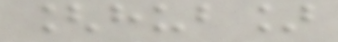[hub]
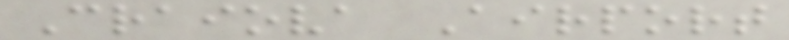Craiova Airport
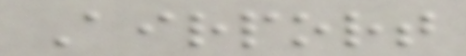Airport
